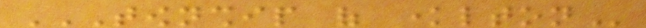TOWNSHIP OF KNOWLTON
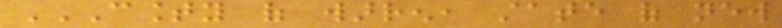COUNTY OF WARREN, STATE OF NEW
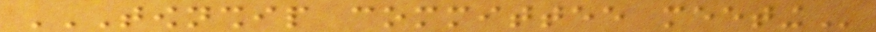TOWNSHIP COMMITTEE MEETING
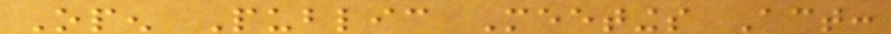Open Public Meetings Act:
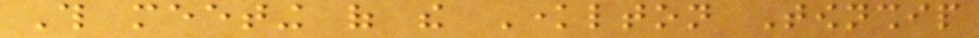This meeting of the Knowlton Township
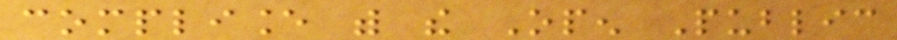compliance with the Open Public
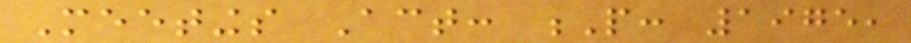Meetings Act: P: 1975,
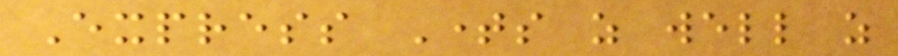Express Times as well as
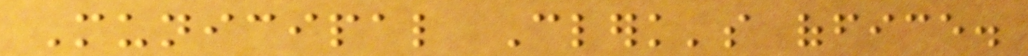Municipal Clerk's office.
